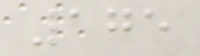175
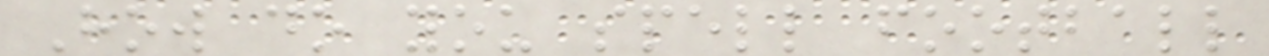How do you spell football
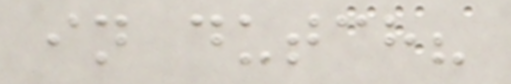in dutch?
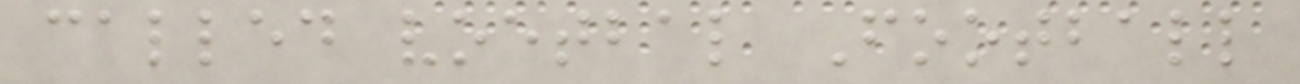called voetbal Football
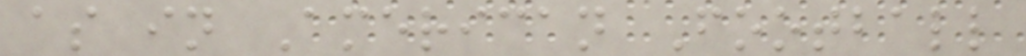as in American Football
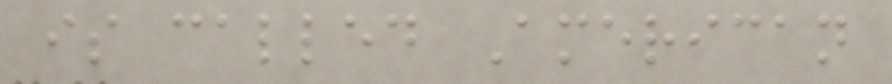is called American
